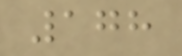178
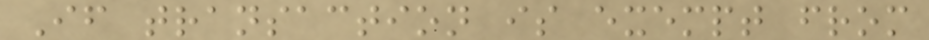If transaction is exempt from
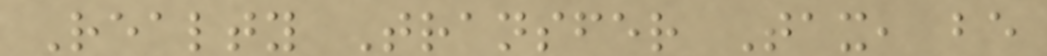Realty Transfer Tax, be
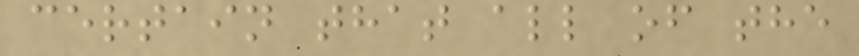certain that all of the
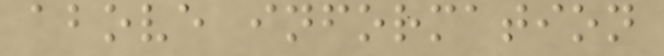above information
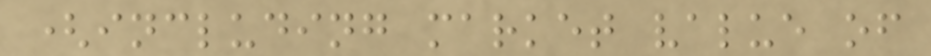(including market value of
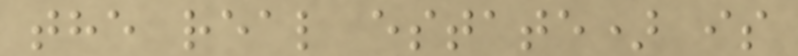the real estate) is
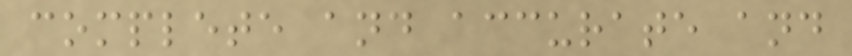complete and accurate and
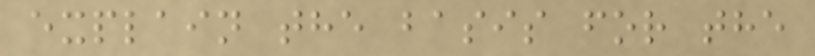explain the basis for the
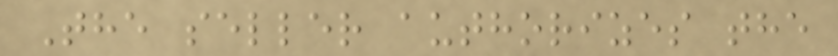The seller authorizes the
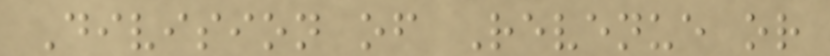Division of Revenue or
